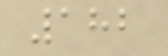182
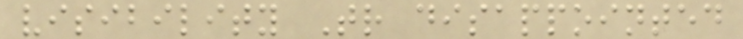visibility Tr disappointed
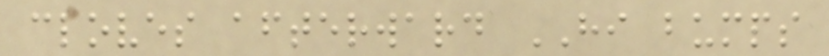cloves afterward HI bumps
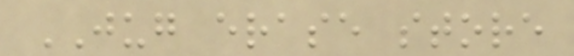JUG erase store
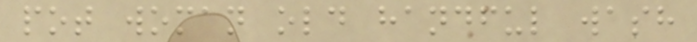pot woman old handful wash
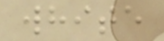white
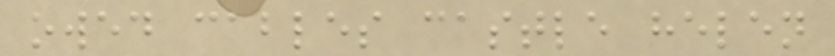owed cables castle helen
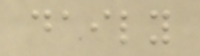daily
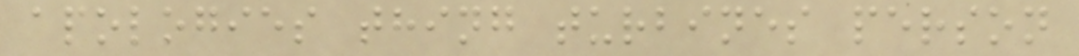apologies thing turbines person
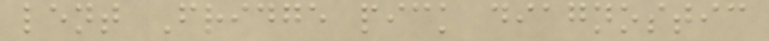lent Fridge pick diagnostic
